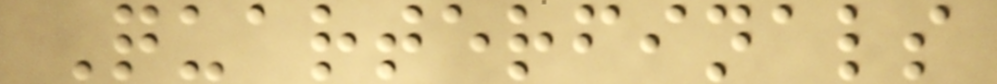Quarterfinals
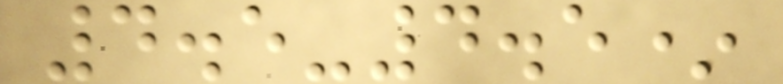4.5-4.5*
